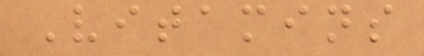Vitamins
